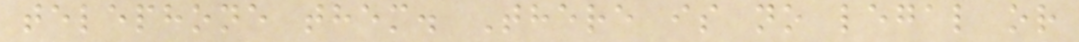telephone them. There is no legal or
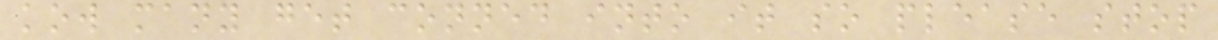kow many get conned into it so please stop
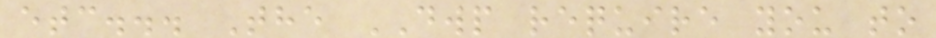etc... The DWP require you to
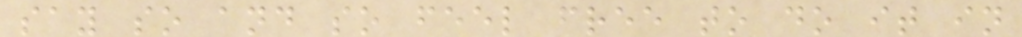say so and so feel free to do it in
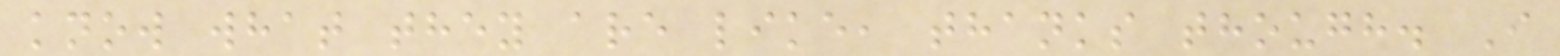know what they are like, thanks though. I
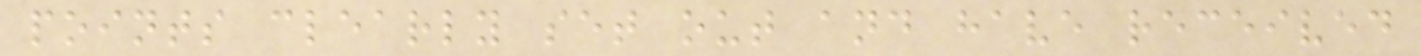points clearly set out and have received
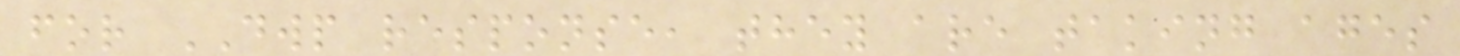for DWP response, they are taking ages
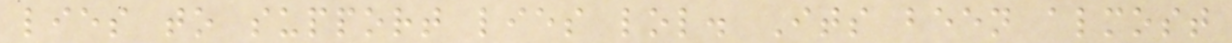lies to support lies lol. Its been almost
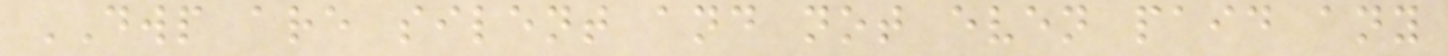DWP are silent and not even paid any
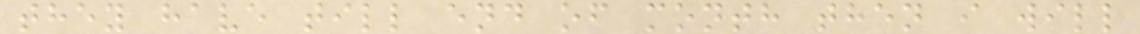they have till end of month then i will
